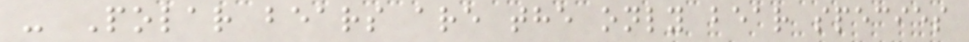- Polar bears are the only bear species
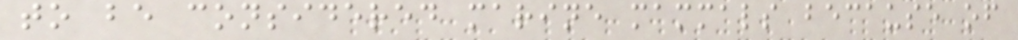to be considered marine mammals because of
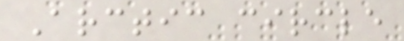Arctic circle
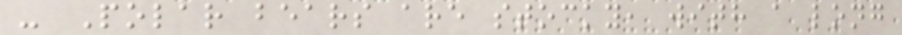- Polar bears are stocky, with a long
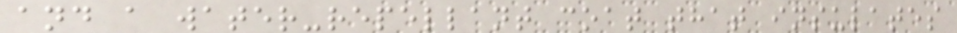and a water-repellant coat that insulates
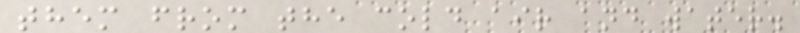them from the cold air and water.
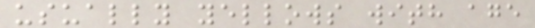usually yellows with age
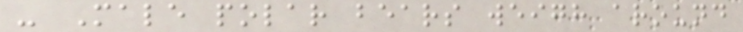- Male polar bears weigh around
